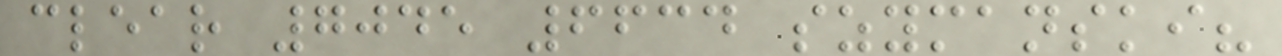clear 7045 6634 szymanski?
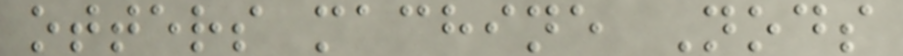otters machine Nods
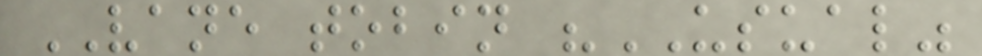VANE tobin "USUAL"
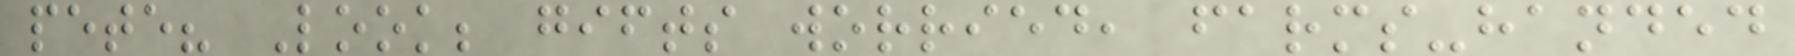pete? Look; gifts worried, farms-handed
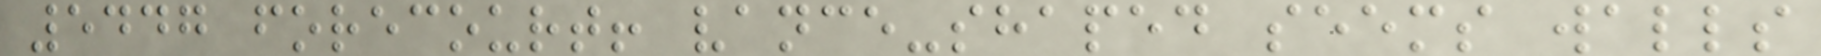5447 forecourt! vance-shaped seems walls
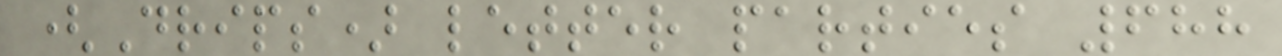(Drips) letter parties 688
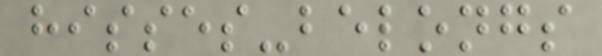hisses-belongs
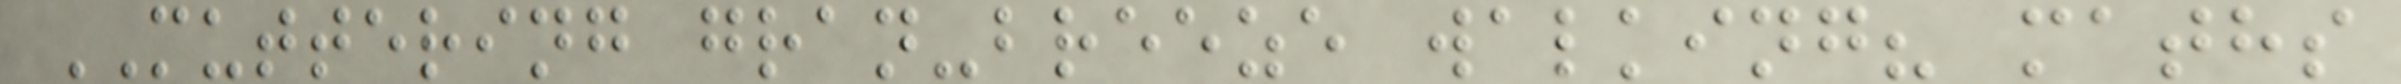MUTTERING gran-breeze walking? maths
